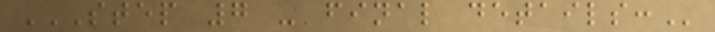STEP 7 - FINAL DETAILS:
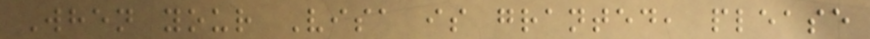When your Visa is granted, please
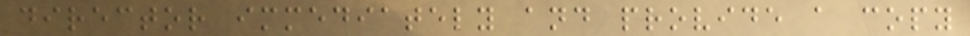director immediately and provide a copy
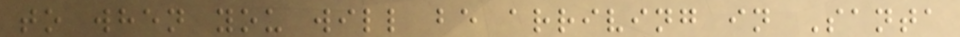to when you will be arriving in Santa
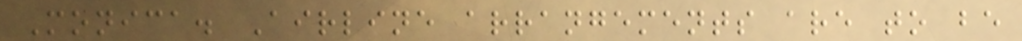Monica. Airline arrangements are to be
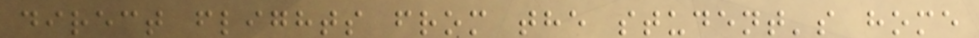direct flights from the student's home
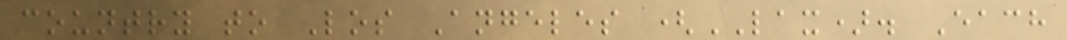country to Los Angeles (LAX). Each
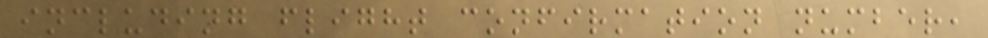including flight confirmation number,
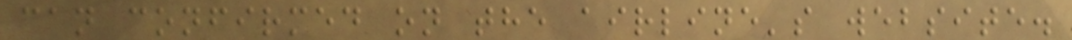can confirmed on the airline's website.
